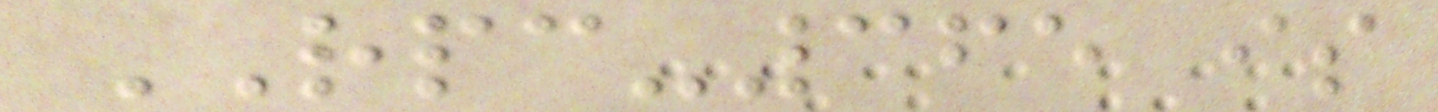RPC-365 is
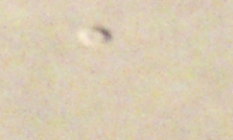a
